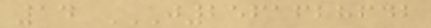14 J2561628642
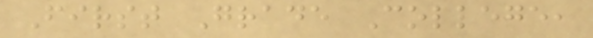First Grade College,
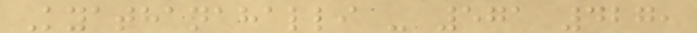Kyathanahalli - 571 427,
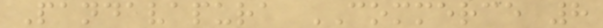Pandavapura COMMERCE 8
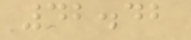42.42
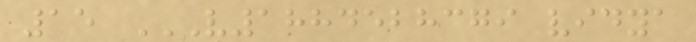15 V1884528379 VIDYA
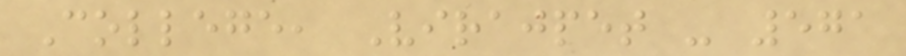College, Virajpet - 571
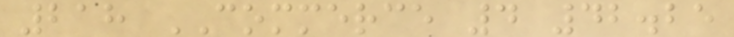218 COMMERCE 4 42.25
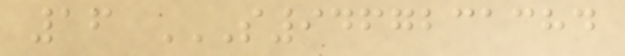16 S9467231384
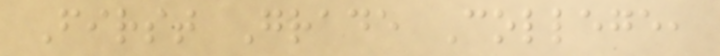First Grade College,
